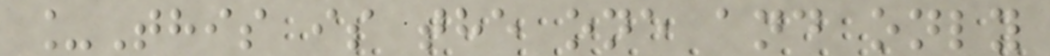_This is the one and only
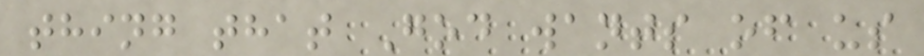thing that God wants of us
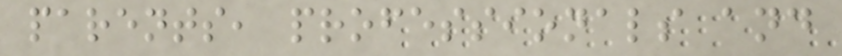parents, professionals and
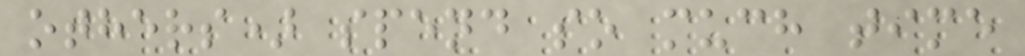others) spend so much time
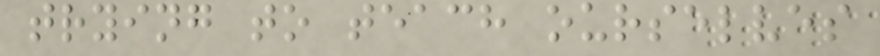trying to teach ourselves
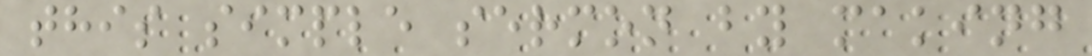this simple sermon by making
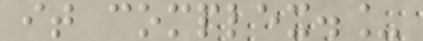it complex._
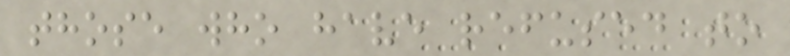those who have refused to
